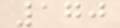170
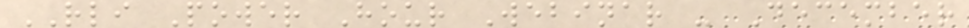RLI Power Hour Webinar - December
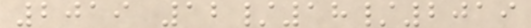2019 12/18/2019
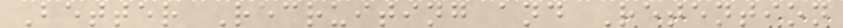Better Recruiting and Retention
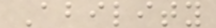Ability
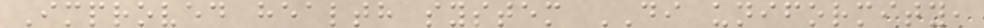Improved health system DI uniformity,
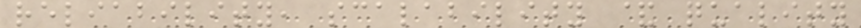reliability, scalability & quality
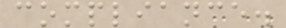compliance.
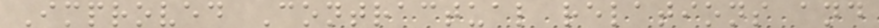Improved Contractual relations and
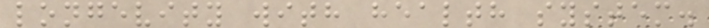longevity with health system.
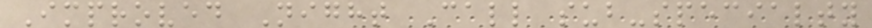Improved Night Call sub-specialty
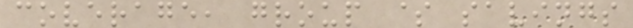coverage, group $ savings
